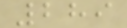289
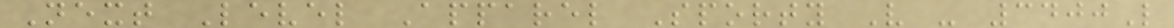Next Level Apparel Sporty V - 3400L
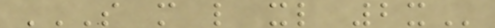S M L XL 2X
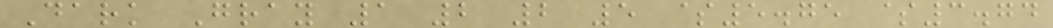Dark Gray 1 2 2 5 $5.75 $3.74
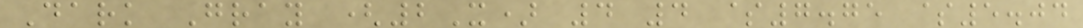Dark Gray (2X) 4 4 $7.75 $5.04
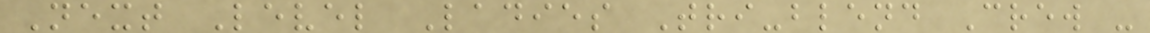Next Level Ladies Tri-blend Crew -
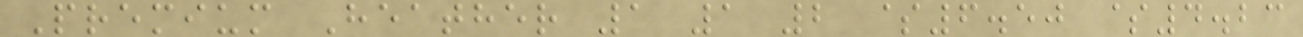Premium Heather 1 1 2 $6.50 $4.23
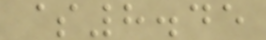$8.45
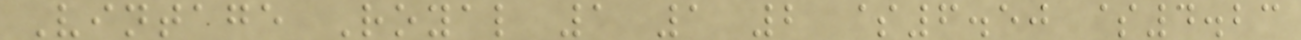Vintage Royal 1 1 2 $6.50 $4.23
